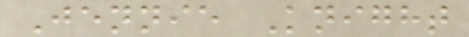Jennie Knight
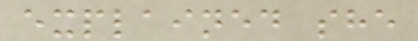explained she
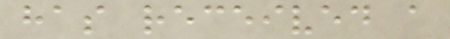has received a
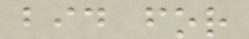bid for
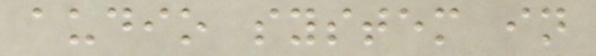audio system in
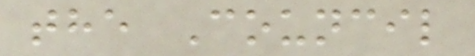the Council
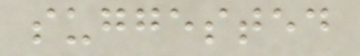suggested
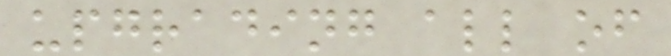upgrading all of
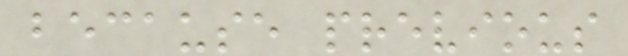because previous
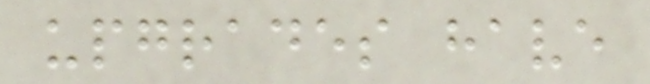upgrades have
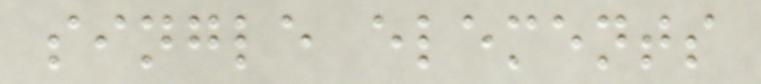single elements
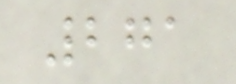271
